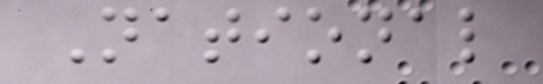National
